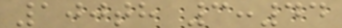100th 3:44
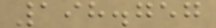198.757
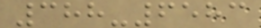388-6583
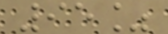95%
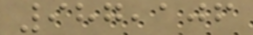987,106
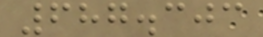687.303
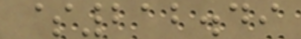$212.49
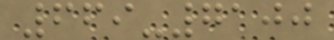669-7100
